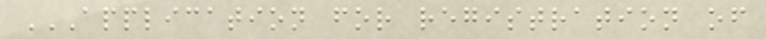APPLICATION FOR REGISTRATION OF
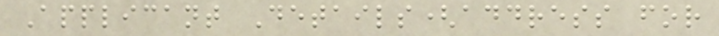Applicant Details(address for
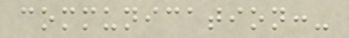communication:-
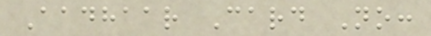Aadhaar Card No:
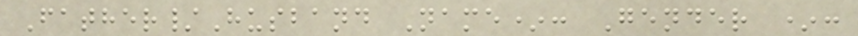Father/Husband Name*: Gender *:
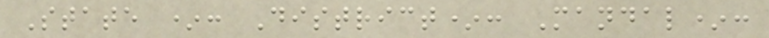State *: District*: Mandal*:
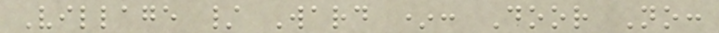Village / Ward *: Door No:
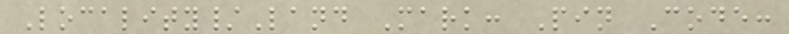Locality/Land Mark: Pin Code:
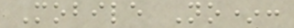Mobile No*:
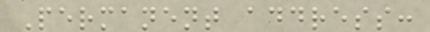Permanent address:
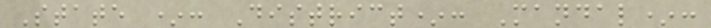State *: District*: Mandal*:
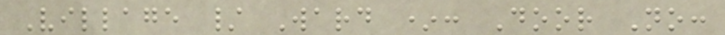Village / Ward *: Door No:
